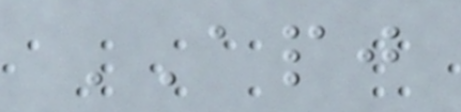APJ
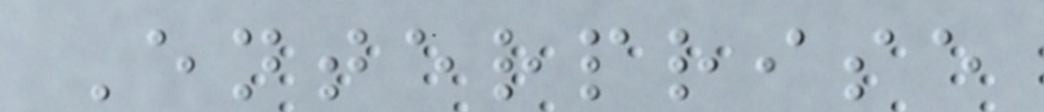Enterprise
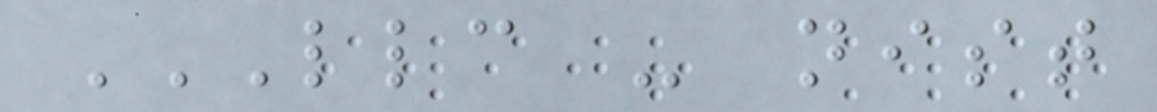LLC - NIST
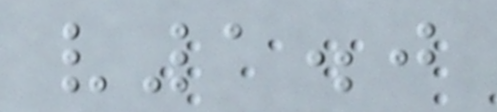v1.0
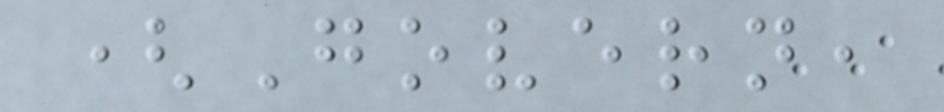(Govern,
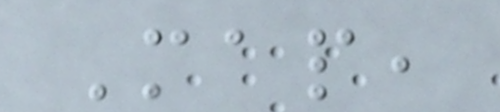Map,
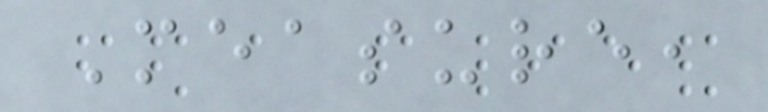Measure,
